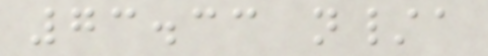73.33 n/a
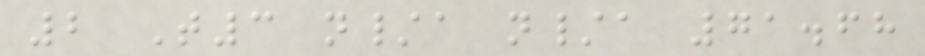2 T3 n/a n/a 71.68
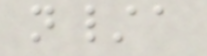n/a
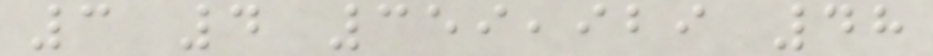3 4 359,929 48
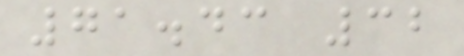71.43 32
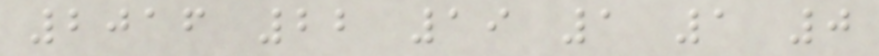2016 22 19 1 1 0
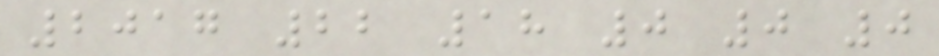2017 22 18 0 0 0
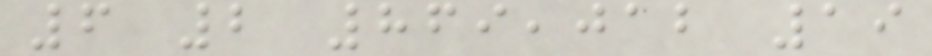6 2 869,012 19
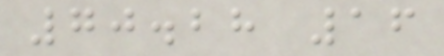70.28 16
